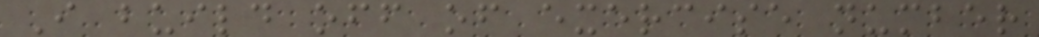I build off of exercise number
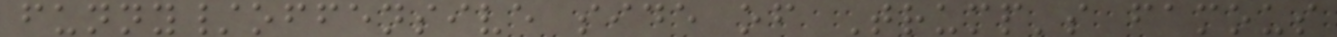funny/offensive side of Trump's famous
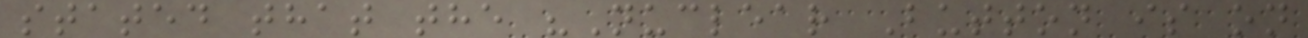stated that the "Nuclear Button is on
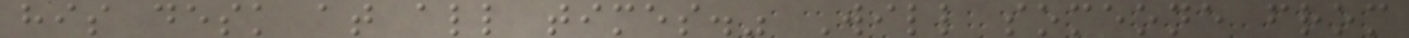his desk at all times." Will someone from
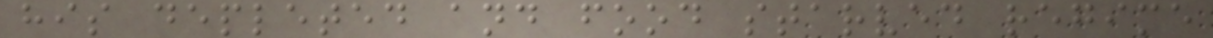his depleted and food starved regime
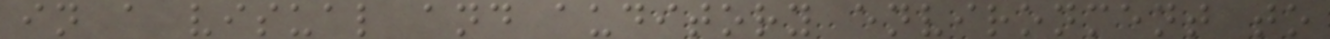in a visual and auditory environment to
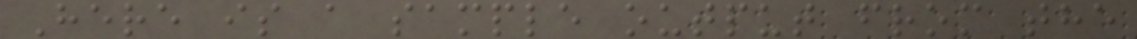Here is a sample output from the
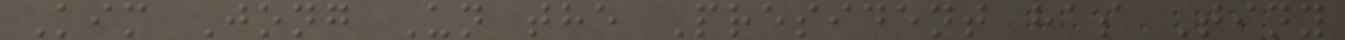Kim Jong Un the President has Tiny
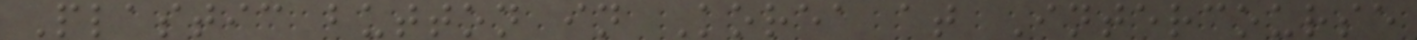Plastic button in Korea at Intercourse
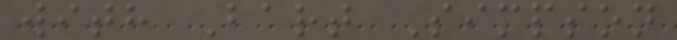with Bart Simpson
